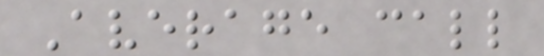Average call
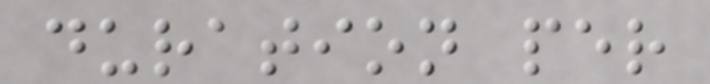duration per
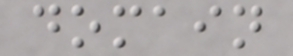domain
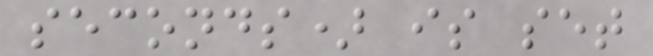seconds) is set
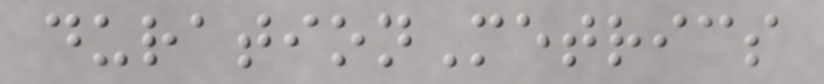durationMetrics
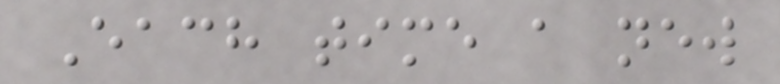Each time a new
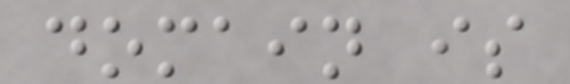domain is
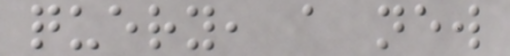query, a new
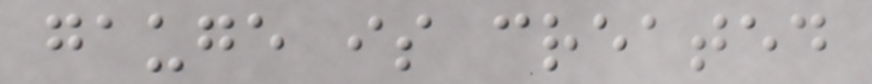gauge is created
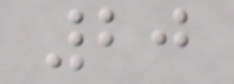20
